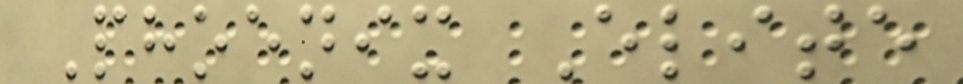Phoenix Elite
